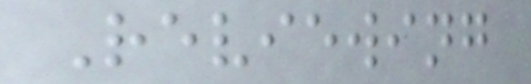Reviewing
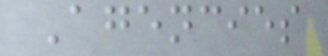Agencies
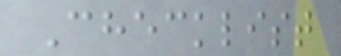Checklist
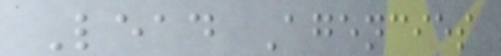Lead Agencies
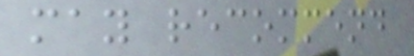may recommend
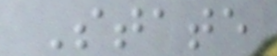State
